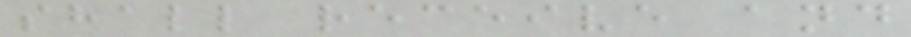shall receive and
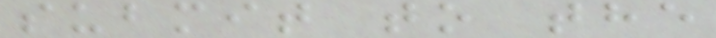submit to the
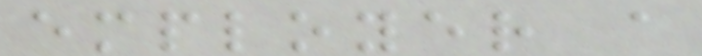employer a
